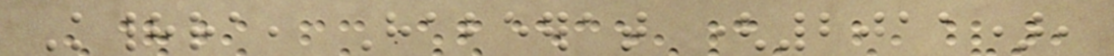Khadra, Habeerat (2011),
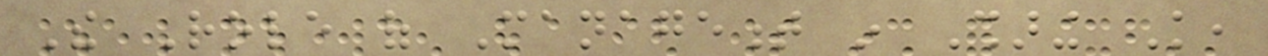The Role of Management in Sharing Knowledge,
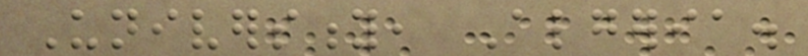University, Algeria.
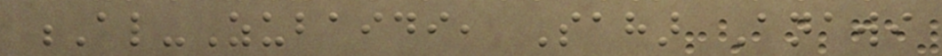Al-Zubaidi, Sahar Anawi
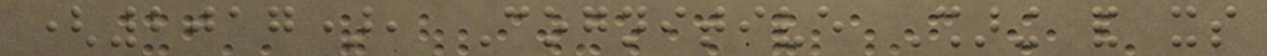(2017), Cognitive Sharing and its
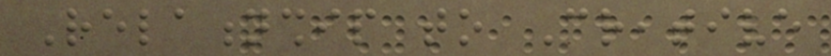Relationship to Creative
